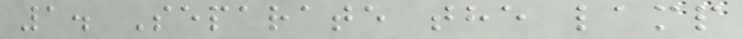1. Separate the lamp
